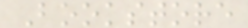Bookstore
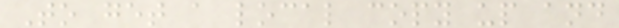To get a local copy up and
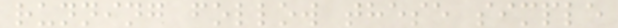running follow these simple
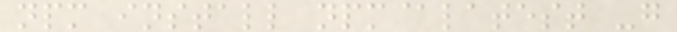npm install npm@latest -g
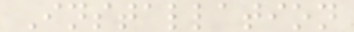Installation
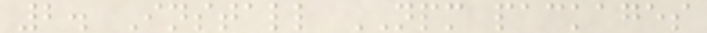2. Install NPM packages
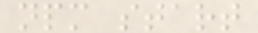npm start
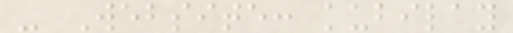- Website: kubilay
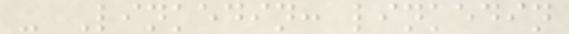- Linkedin: linkedin
